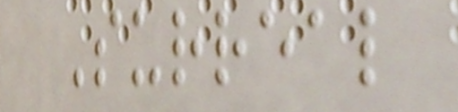Surreal
